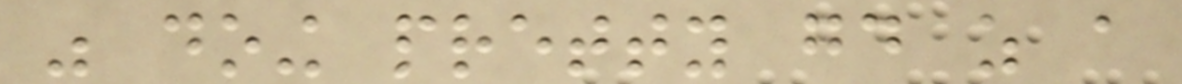was doing pretty good as a
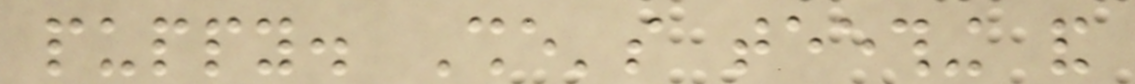puppy. She's teething and
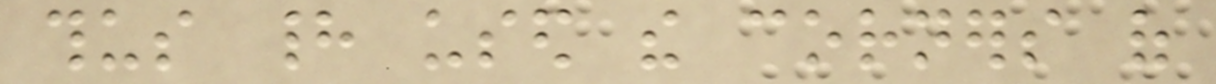thus had used the corners of
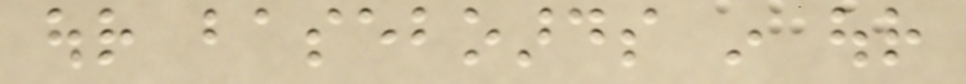our baseboards in our
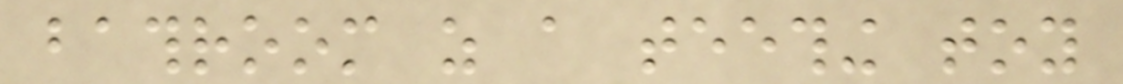bathroom as a teething toy
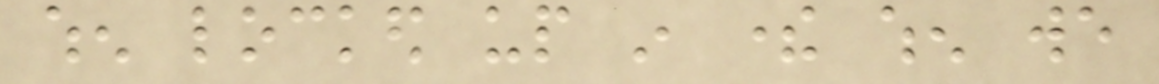when locked up in there when we
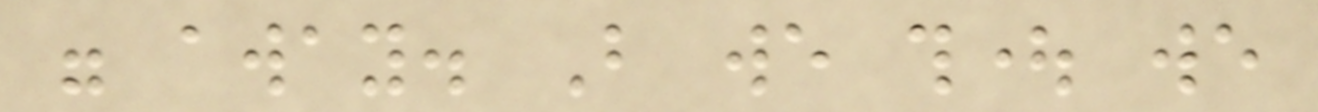were away. But we thought we
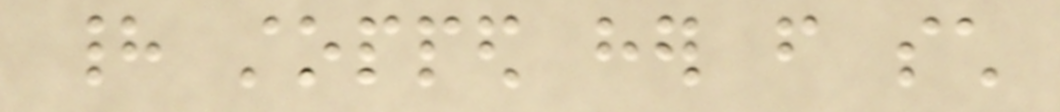had stopped her from such
